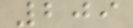209
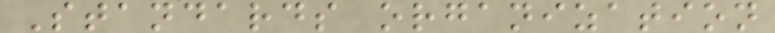Standards organization
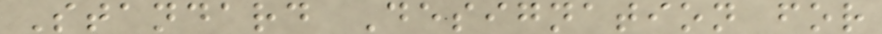Standard Designation for
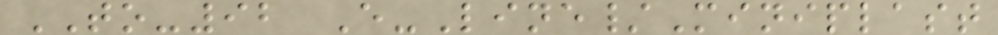TO-92 E-Line/Miniplast
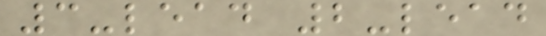3-lead 2-lead
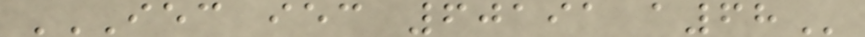IEC IEC 60191 A68
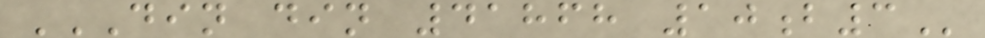DIN DIN 41868 10B3
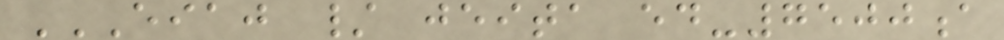EIAJ / JEITA ED-7500A
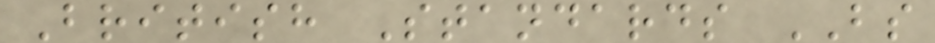British Standards BS
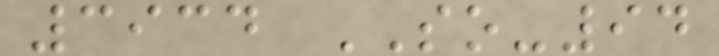3934 SO-94
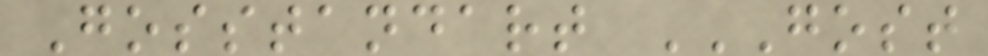Gosstandart GOST
